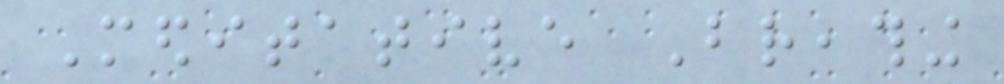Meditative Breathing
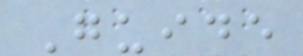Guide
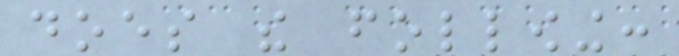does the following:
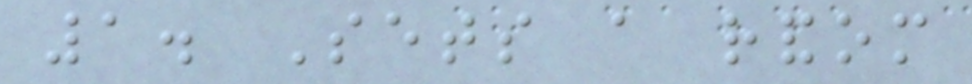1. Sets a random
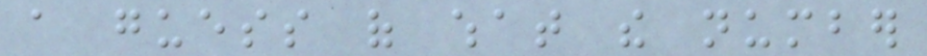a guess of what the number
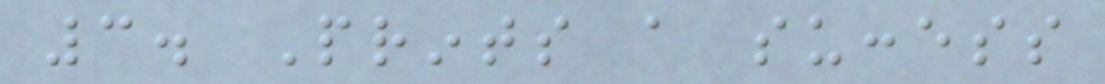3. Prints a success
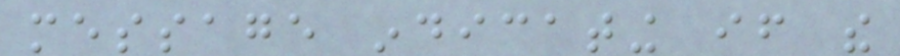message indicating if the
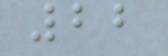22
